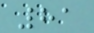81
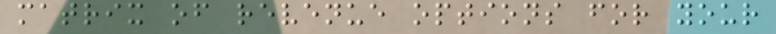matrix of revenue options for your
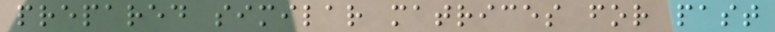prepared similar matrices for past
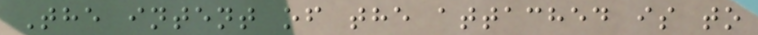The intent of the attached is to
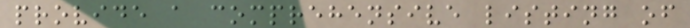provide a comprehensive listing of
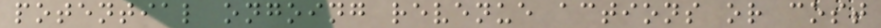potential ongoing revenue actions or cost
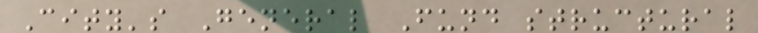City's General Fund structural
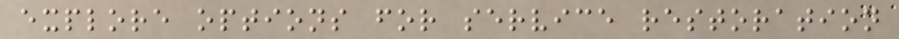explore options for service restoration
